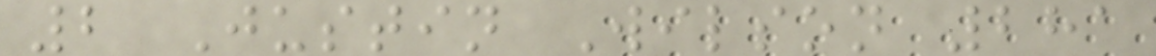2 Justin Wilson 281
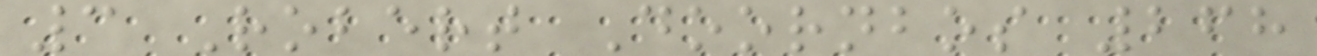3 Robert Doornbos 268
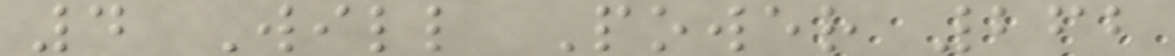4 Will Power 262
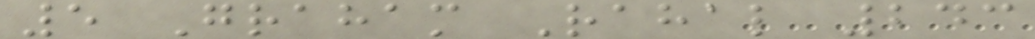5 Graham Rahal 243
